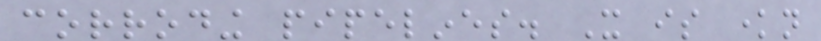corroding pipelines. It is known
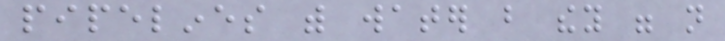pipelines with water but they were not
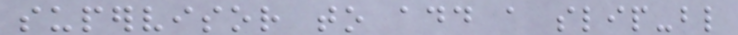supervisor to add a slip-blind
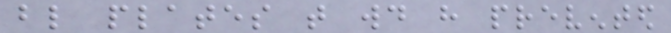blind plates that would have prevented
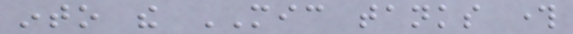into the MIC tanks through
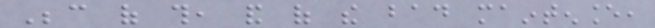Because of this, and of the bad maintenance,
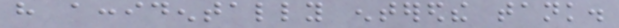have accidentally enteredthe tank.
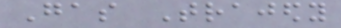Gas Trajedy
